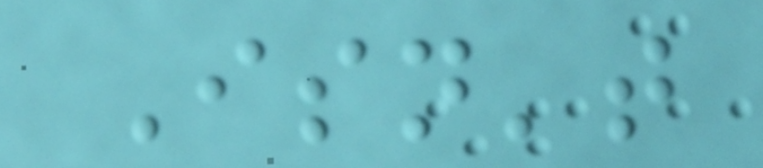Isn't
